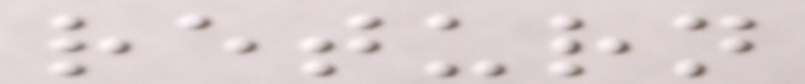return
